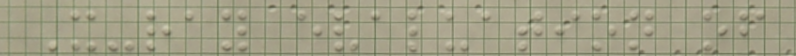X-ray evaluation of
